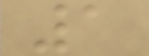1
